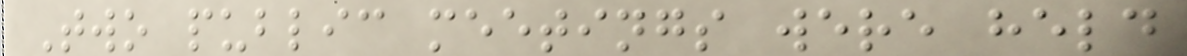Two public meetings were held
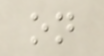on
